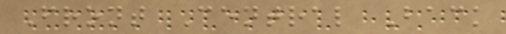Front Central Back
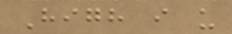High i u
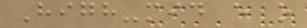High-mid e o
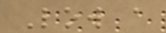Low a
